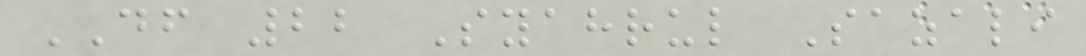DF 22 Syahrul Sazali
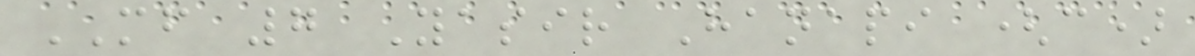MF 7 Yasir Hanapi (c)
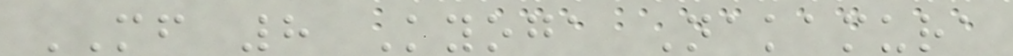MF 8 Kyoga Nakamura
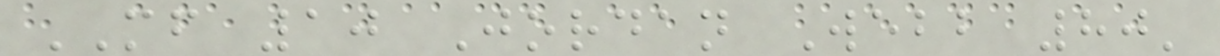MF 10 Jordan Webb 80'
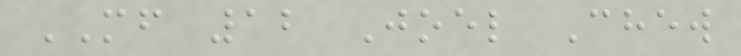MF 12 Joel Chew
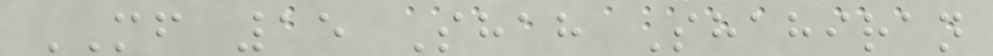MF 15 Shah Shahiran
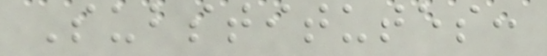Substitutes:
